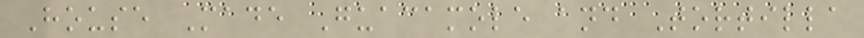House Made Guacamole and Tortilla
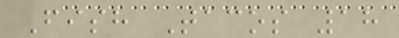Fish Tacos 18
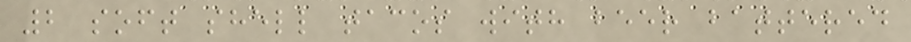2 soft shell tacos with beer battered
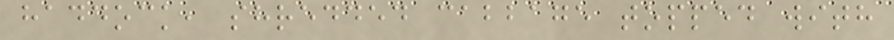haddock, shredded cabbage topped with
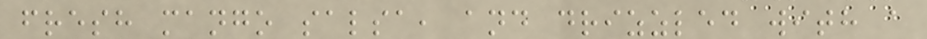fresh mango salsa, and drizzled with a
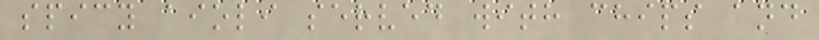spicy aioli served with chips and
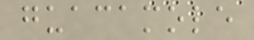guacamole
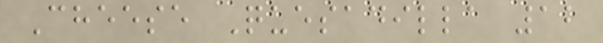Cheese Quesadilla 12
